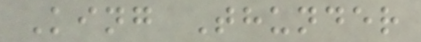King Thunder
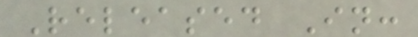Released In:
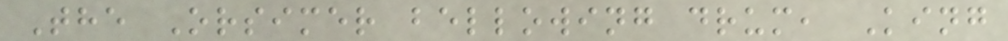The Orsimer bellowing drum, King
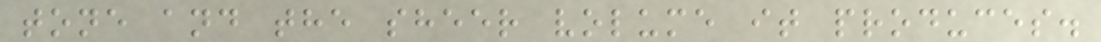tone and the sheer volume it produces.
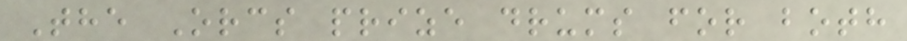The Orcs prize drums for both
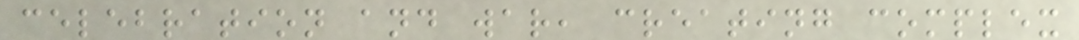celebration and war, creating complex
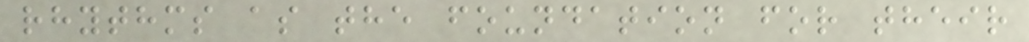rhythms as the foundation for their
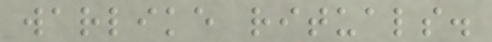warlike rituals.
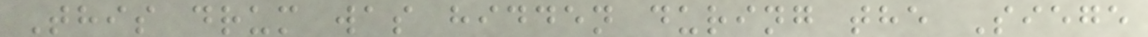This drum was hidden during the Siege
